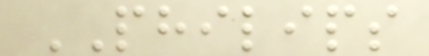PHILIPS
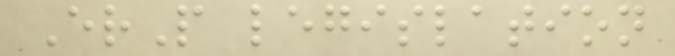ErP legislation
